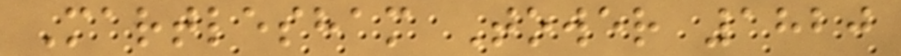Martlesham Tower 1820
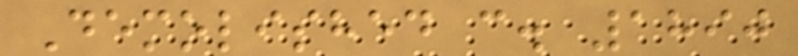Demolished c. 1890
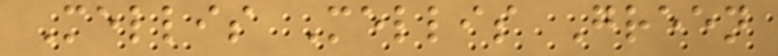Mellis Mellis Green
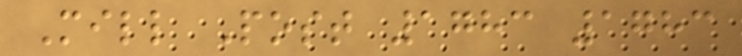Mill Post 1783 1783
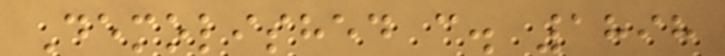Demolished c. 1898
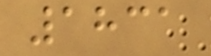1831
